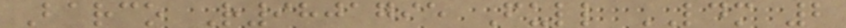Barco R9801795 Full LDM 2
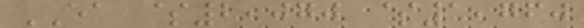EA $2,070 $1,760
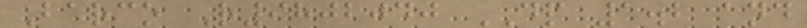Barco R9802040 DP 1.2 and
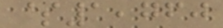$1,760
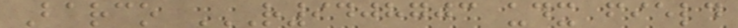Barco R9408703 UDX FIELD
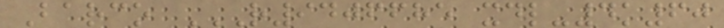Barco R9406685 XDL-4K60
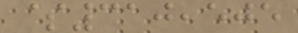$310,505
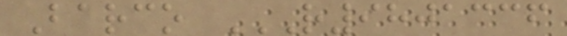Barco R9801336
